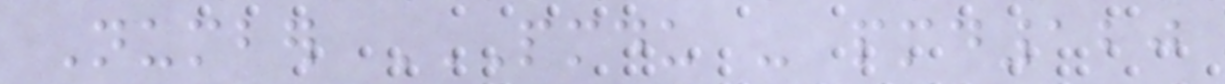Number PMDU - PMD120
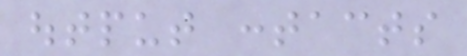output contacts
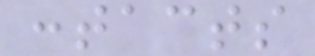contacts
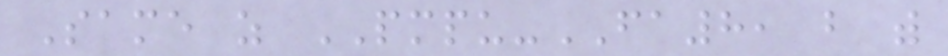Same as PMPU-FA8, but with
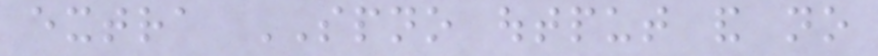extra SPNO output and no
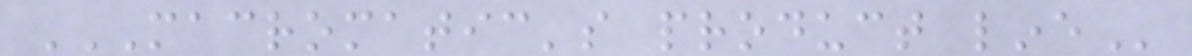MACROMATIC'S PRODUCT LINE
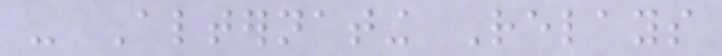- Alternating Relays
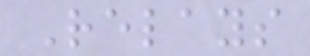Relays
